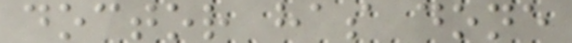doctor has done
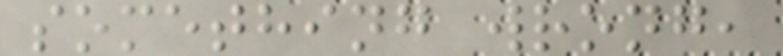something wrong,
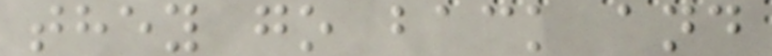they go back and
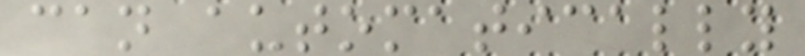can automatically
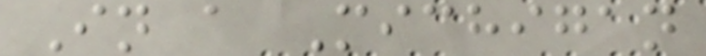In a Michigan
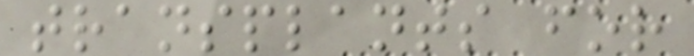transplants for
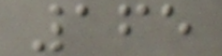165
